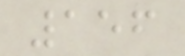156
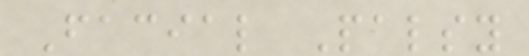Facial Palsy
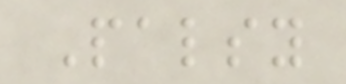Palsy
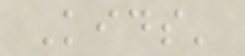Kids'
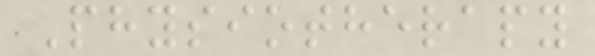Physiotherapy
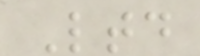Ltd
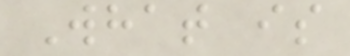What is
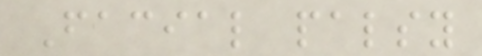Facial palsy
